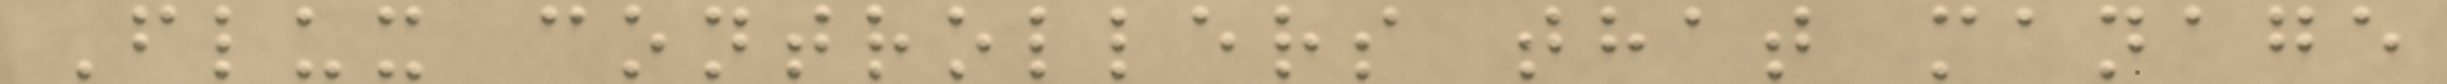Flux controllers that manage
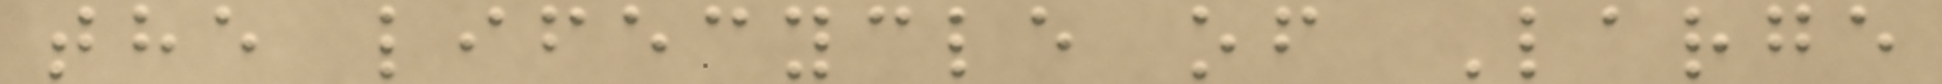the lifecycle of Large
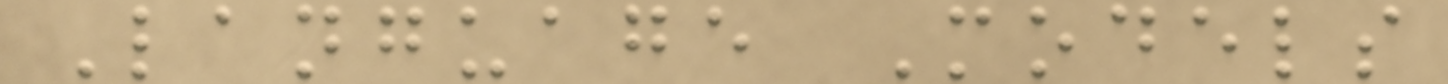Language Models
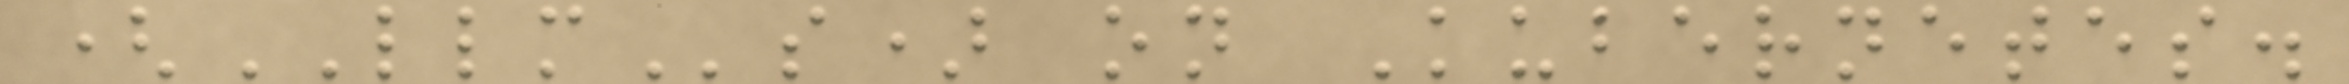(LLMs) on Kubernetes.
